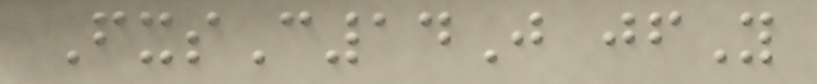FxsC14J jfY
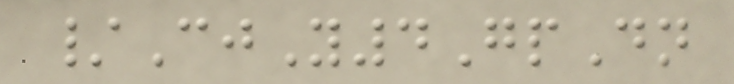/CjY4GpDn
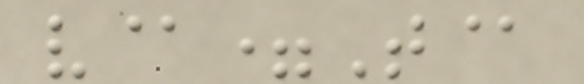v@=T@
